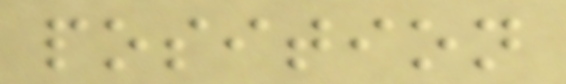position
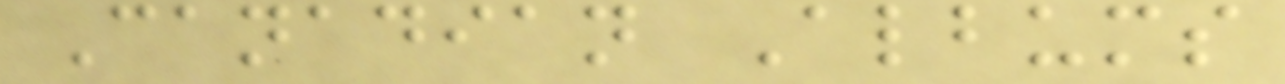Canadian Albums
